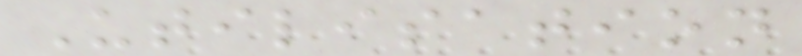Utilisation
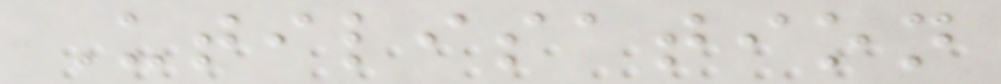Utilisation
